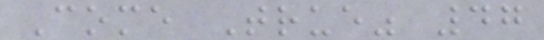Come True" 47
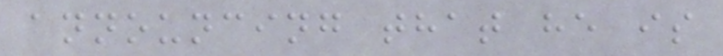announcing that he is
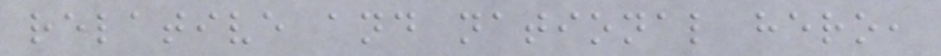relative and national hero,
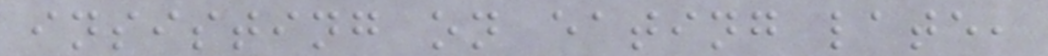insisting on eating late,
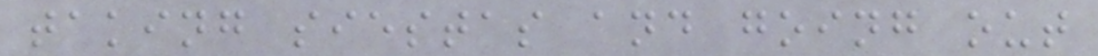taking siestas and going out
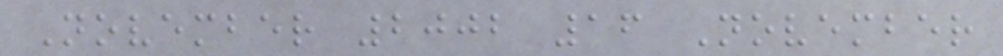November 2002 16 November
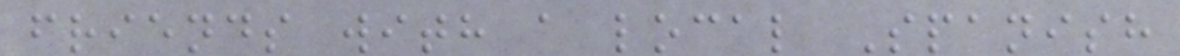friends with a local Spanish
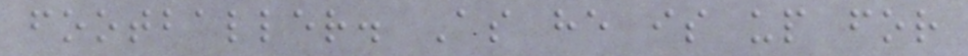footballer. As he is up for
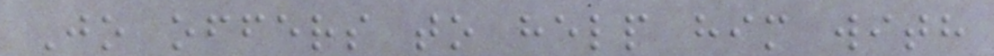Jo offers to help him with
